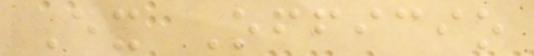Ex Officio
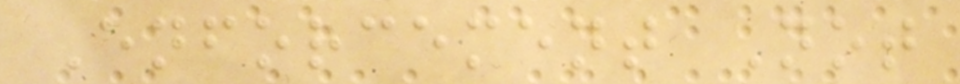Enforcement Not
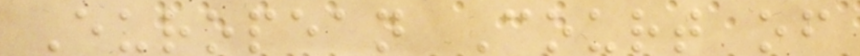European Court of
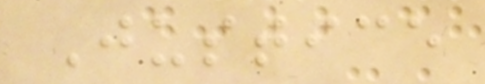Justice
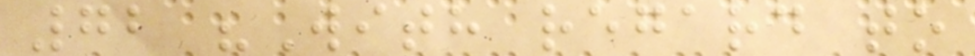72 "With regard to
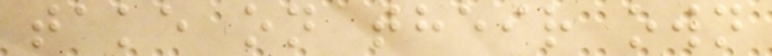take on their own
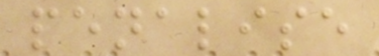penalise
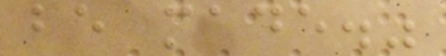be made."
